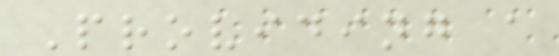Providing a
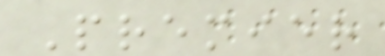Premier
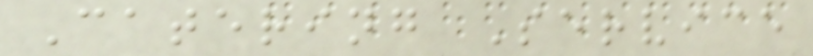Catering Service
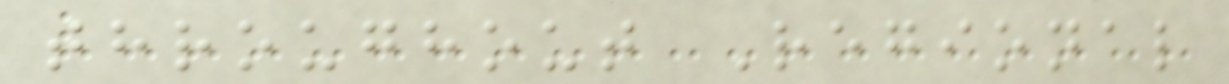throughout Regional
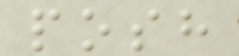posh
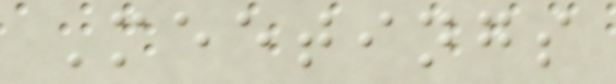Meetings
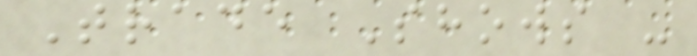Trade Shows -
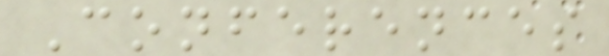Conferences
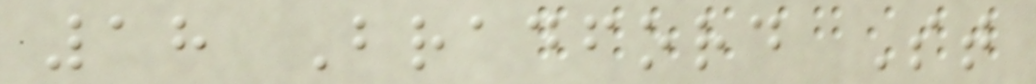18 Bradford St
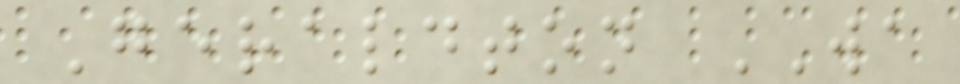Geraldton WA
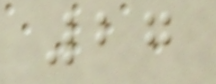27
